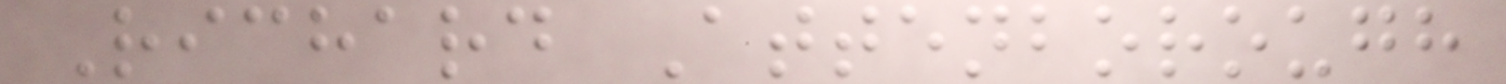Richard Attenborough
